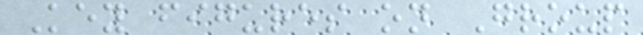Key figures on Group
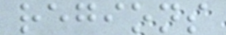regions
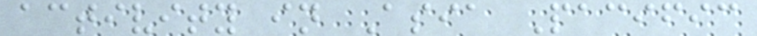activity in Asia Pacific
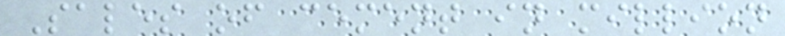Sales of cement in million
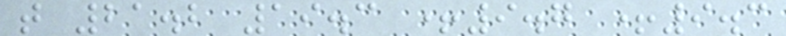t 21.2 19.3 +9.7 +9.3
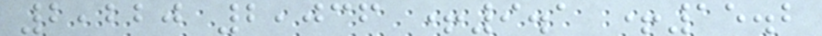2,220 2,036 +9.1 +15.2
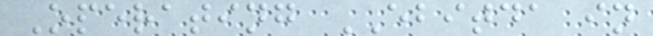Operating EBITDA in
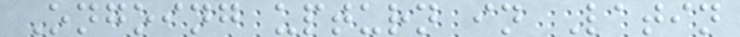Ongoing upturn in Latin
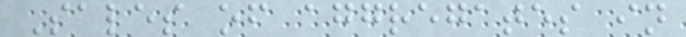Sales of aggregates in
